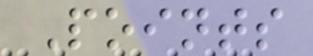Points
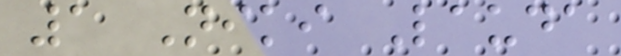1 Niki Lauda
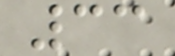33
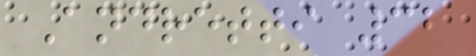Andretti 32
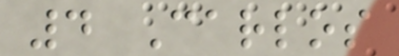4 Carlos
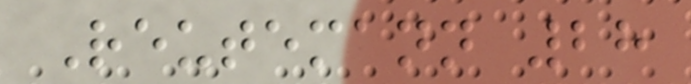Reutemann 28
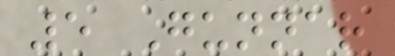5 Gunnar
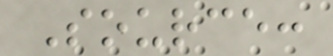Source:
